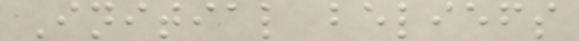Initial beliefs
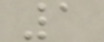1
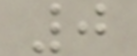0
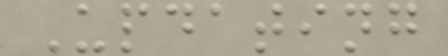Updating
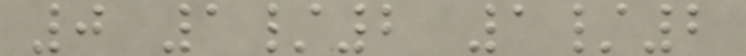0 1/2 1/2
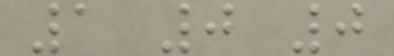1 0 0
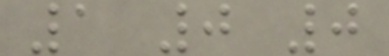1 0 0
